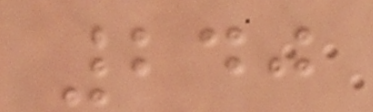240
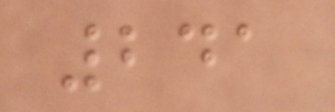241
